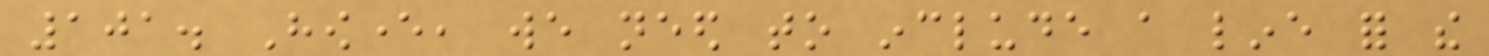101. However, we need to include a line for the
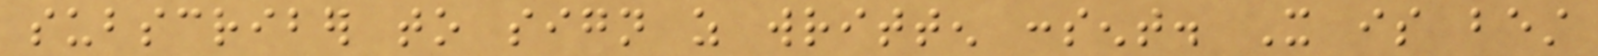subscriber to sign as written consent. It is best
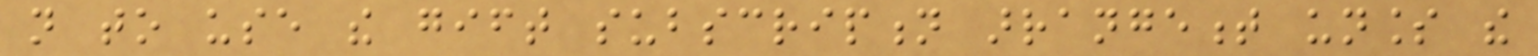not to use the gift subscription arrangement unless the
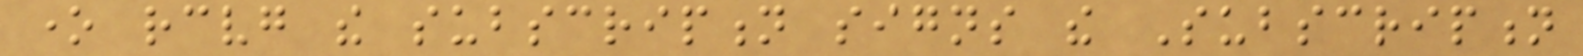one receiving the subscription signs the Subscription
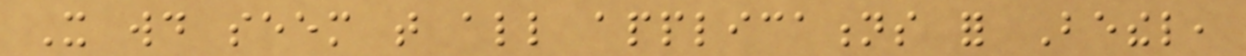It would seem that all applications for Bethel,
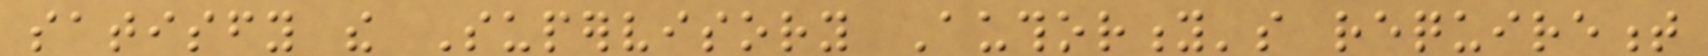satisfy the Supervisory Authority's requirement
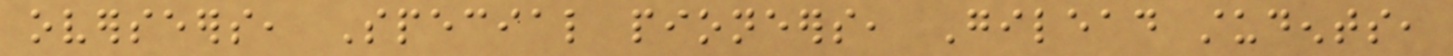overseers, Special pioneers, Gilead students,
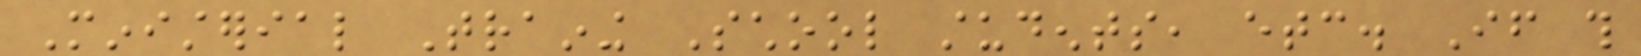Ministerial Training School students, etc. If this
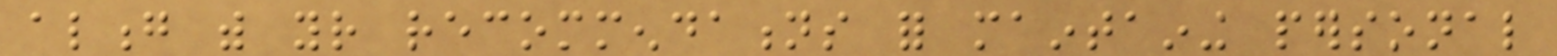along with your recommendations for maintaining personal
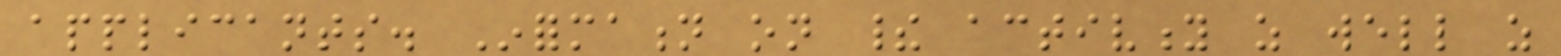applicants. Information on their activity as well as
